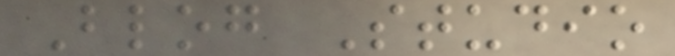Blog Studio
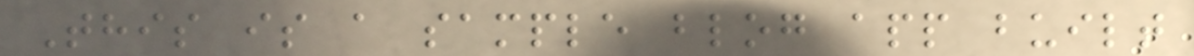This is a sample blog app built
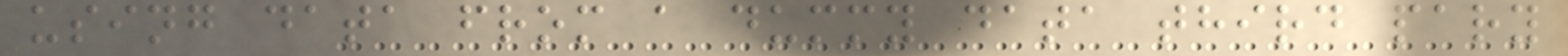using data from a dummy data third pary
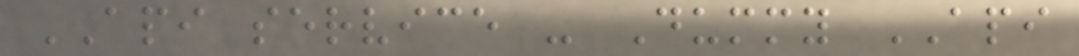API service - Dummy API
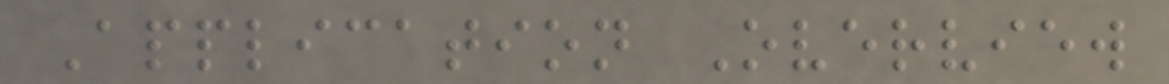Application Overview
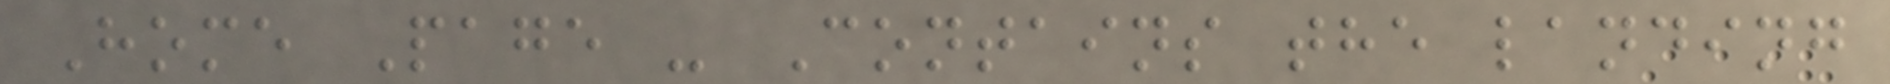Home Page - Contains the landing
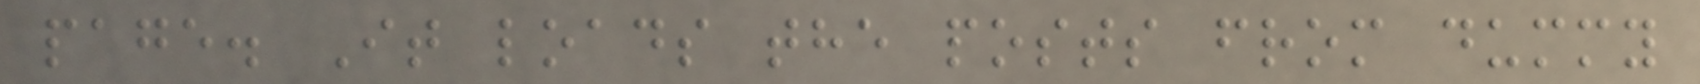page. It loads the posts from dummy
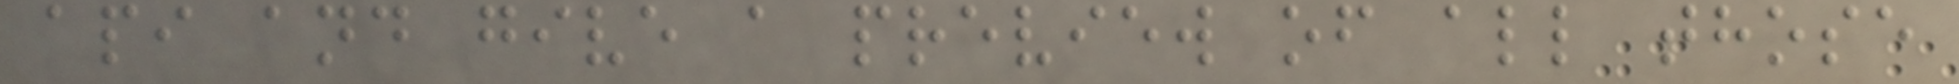api and give a preview of all those
